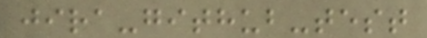jira-github-test
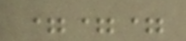===
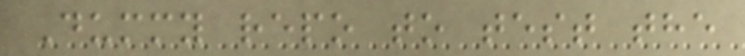Dummy repo to test the
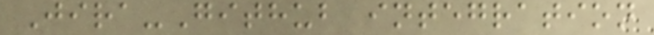Jira-Github integration
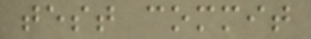test commit
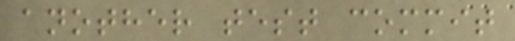another test commit
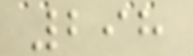298
